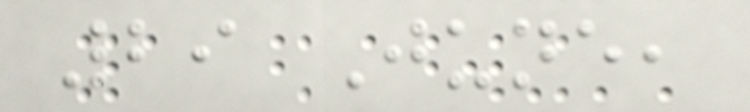29 June,
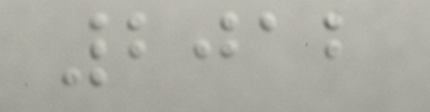2012
